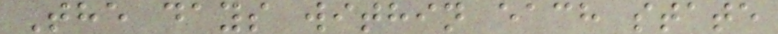The days within each state
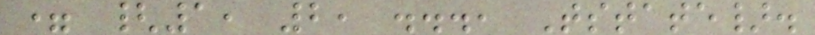= {1, 2, ..., Tstate}.
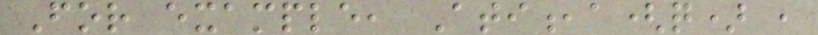For example, Ati,a(q) ,
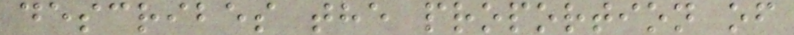describes the proportion of
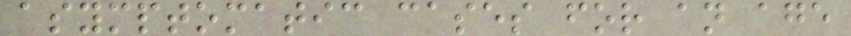asymptomatic cases for an age
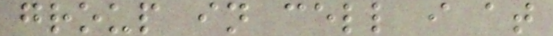group in cell i at
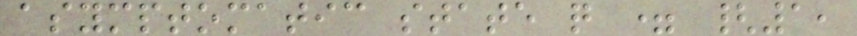asymptomatic state q = {1,
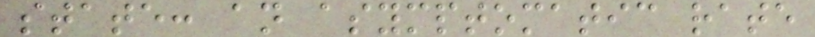state: an asymptomatic rate
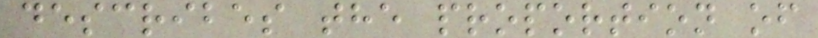describes the proportion of
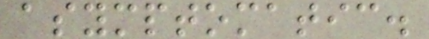asymptomatic.
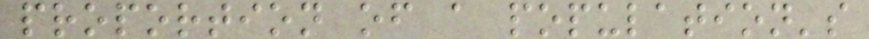proportion of a population's
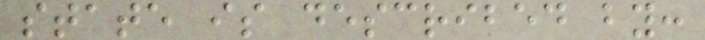state is described by:
